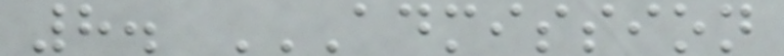8. ADMISSION
